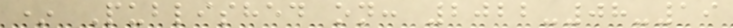* Published on: 2022-08-19
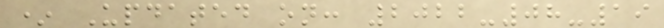* Updated on: 2022-08-19
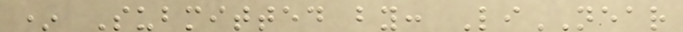* Submitted by: LiNEAR
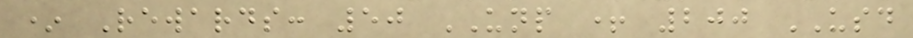* Rewards: 50 UNP + 200 USD
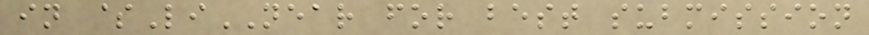in $LiNEAR for best submission
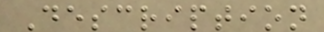Description
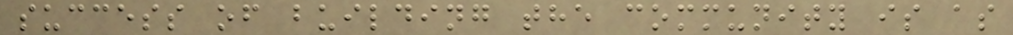success of building the community is as
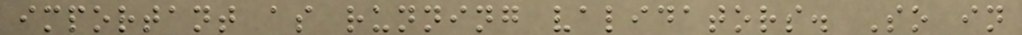important as running validators. So in
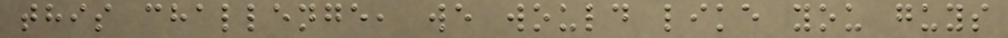this challenge, we would like you guys
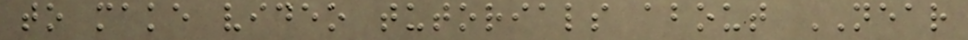to make video tutorials about NEAR
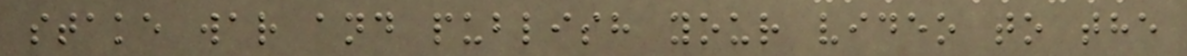stake war and publish your video to the
